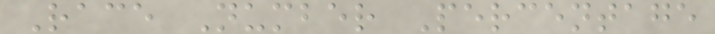Race Number Percentage
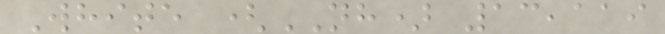White (NH) 13,119
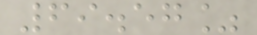69.57%
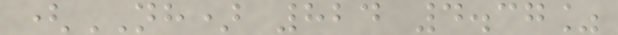(NH) 824 4.37%
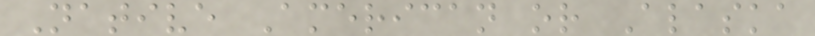Native American or Alaska
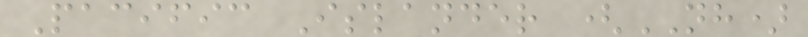Pacific Islander (NH)
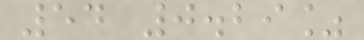54 0.29%
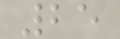25
